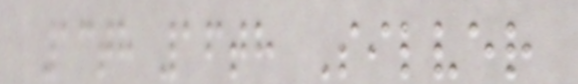13th 16th Silver
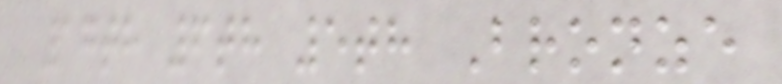17th 6th 5th Bronze
